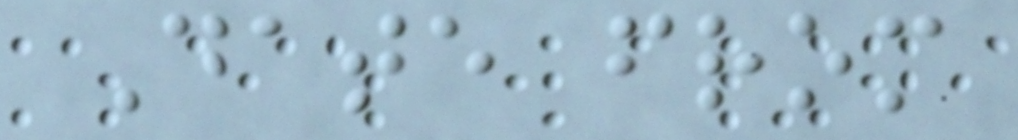Date from
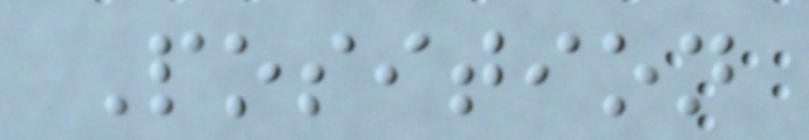Position
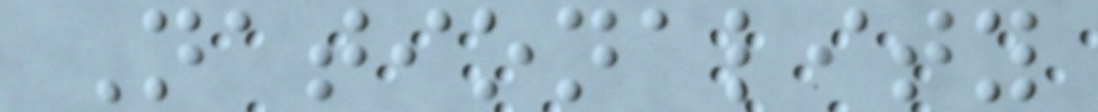Nationality
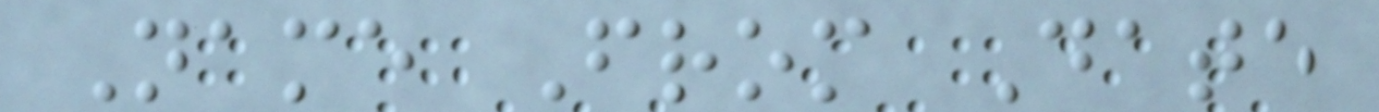Name From Date
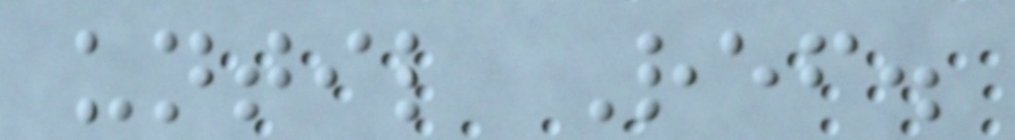until Ref.
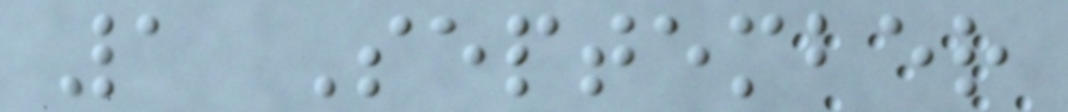1 September
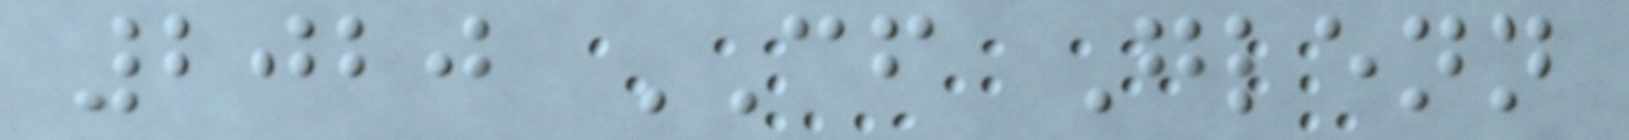2020 CF Glenn
